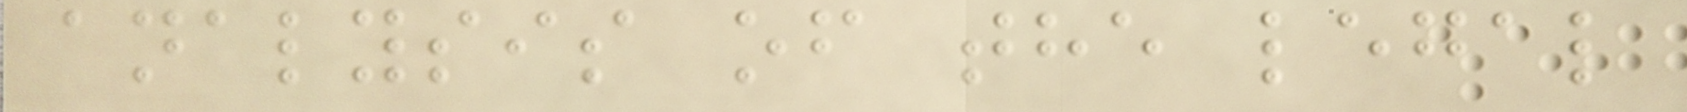analysis of the legal
